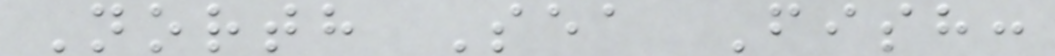North Sea Fish:
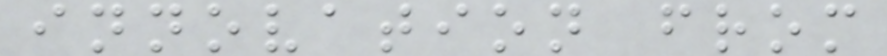innovation from
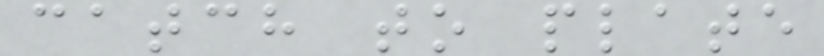catch to plate
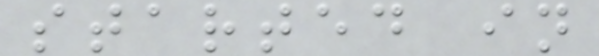started in
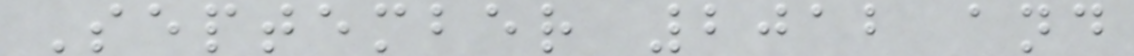September 2012 and
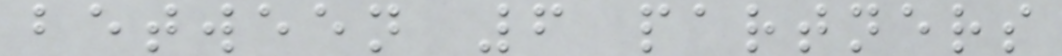between 6 partners
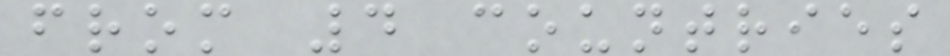from 4 countries
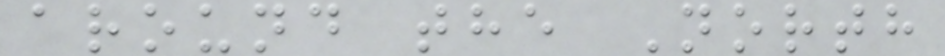around the North
